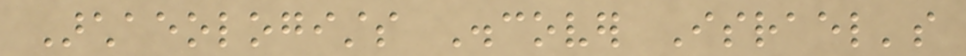Archaeologists Discover Israel's
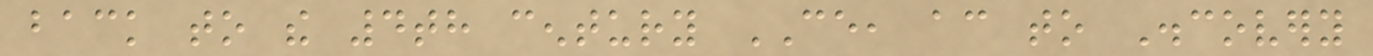back to the 4th century CE, according to Discovery
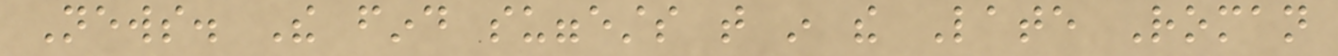News. The find suggests that in the Late Roman
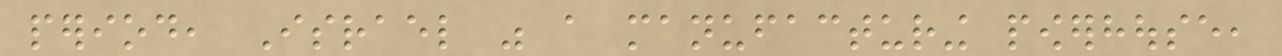period, Israel was a manufacturing powerhouse,
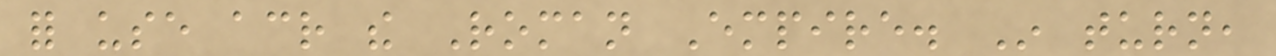for use across the Roman Empire. In turn,
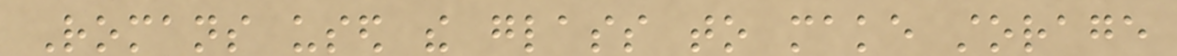Romans used the glass to make storage
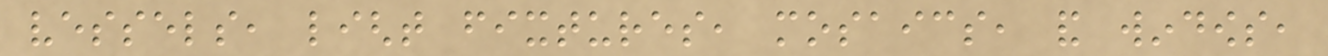vessels, light fixtures, mosaics, and windows,
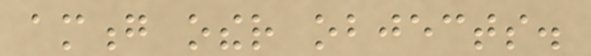among other objects.
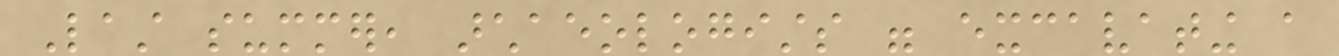Last summer, archaeologists were excavating a
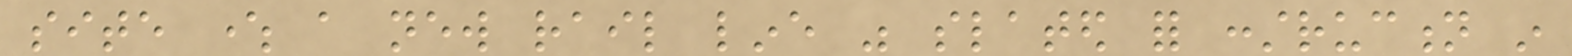site where a new rail line was slated for construction in
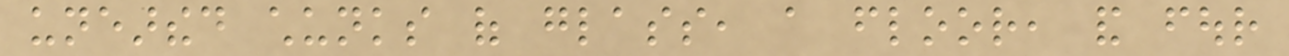unearthed chunks of glass, a floor, and four
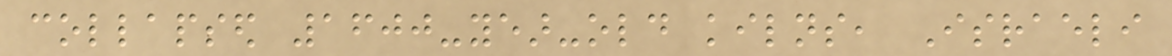collapsed 1600-year-old kilns, Israeli
